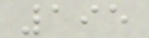195
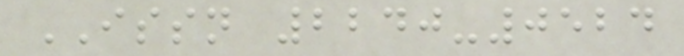ISSN 2240-0524
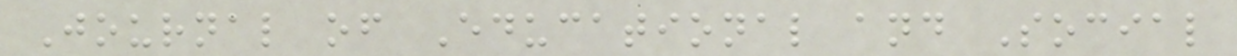Journal of Educational and Social
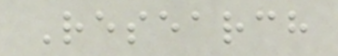Research
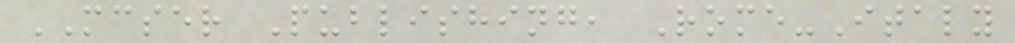MCSER Publishing, Rome-Italy
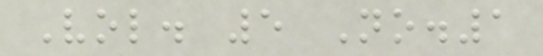Vol. 5 No.1
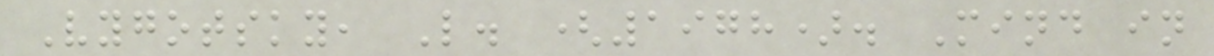Vygotsky, L. (1978). Mind in
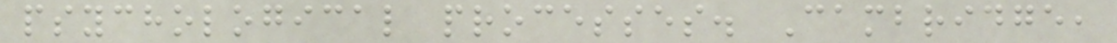psychological processes. Cambridge,
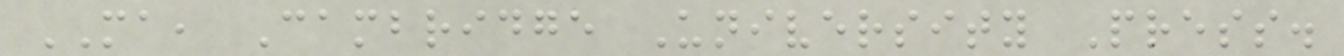MA, Cambridge University Press.
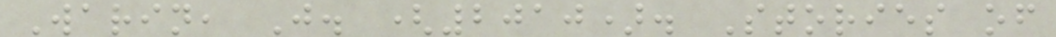Warin, J. (2010). Stories of
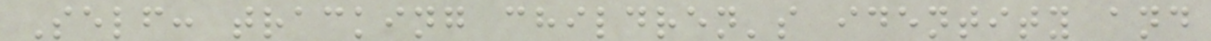Self: tracking children's identity and
